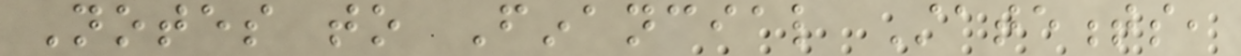Notes to Financial Statements,
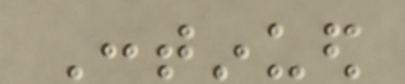Continued
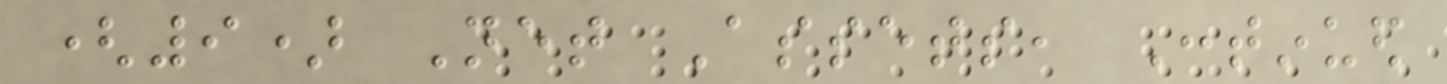(9) Net Assets, Continued
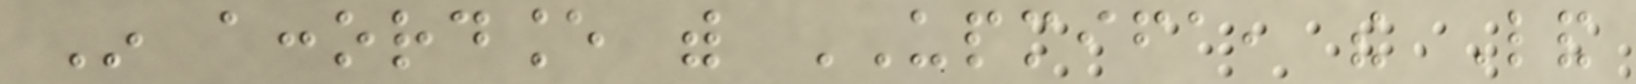In accordance with UPMIFA, the Land
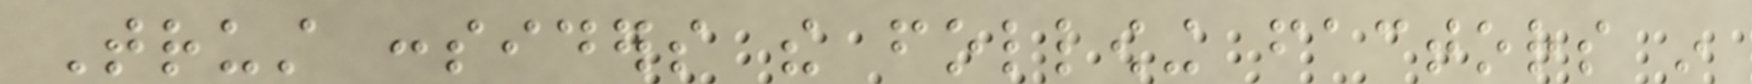Trust considers the following factors in
